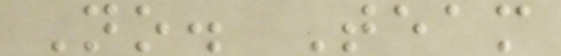No. Team
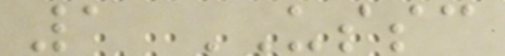1 USSC
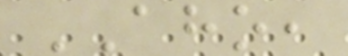AHO,
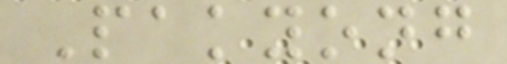Pakyong
